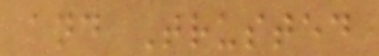and Trusted
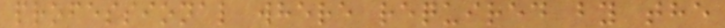professional where required by the
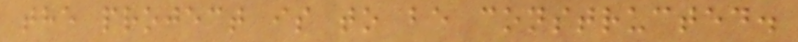the project is to be constructed.
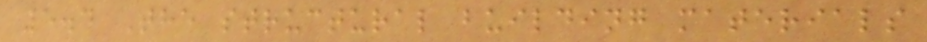5.4 The structural building materials
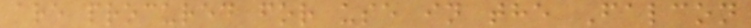are procured for use in the Falcon
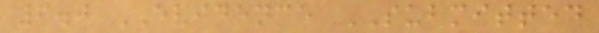6.0 EVIDENCE SUBMITTED
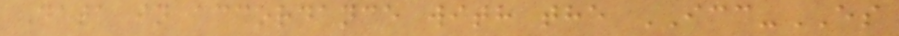Data in accordance with the ICC-ES
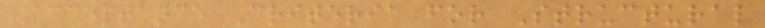Acceptance Criteria for Structural
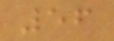56
